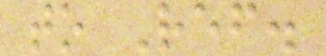to Ref.
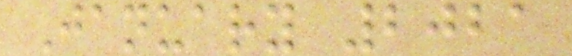January 2021
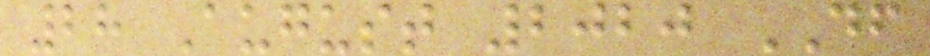28 August 2020 DF
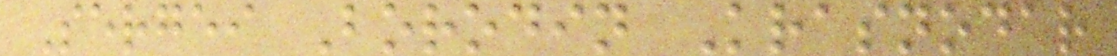Sergei Borodin Krasnodar
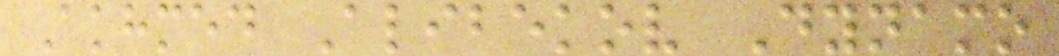Akhmed Alibekov Dynamo
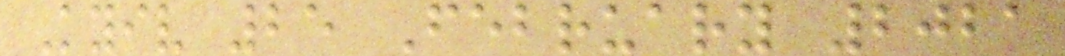Kyiv 25 February 2021
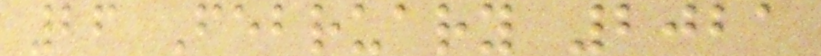26 February 2021
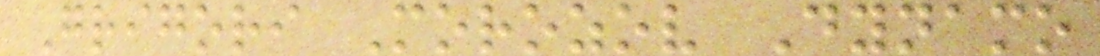Grigori Morozov Dynamo
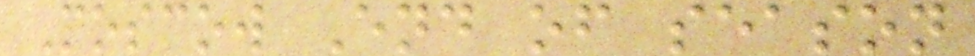Moscow End of season
